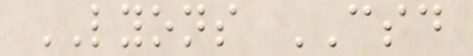LYONS CSD
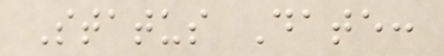Status Date:
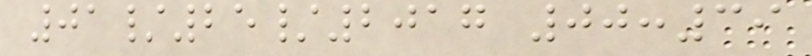01/25/2017 00:39
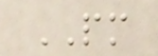PM
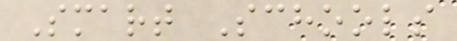Smart Schools
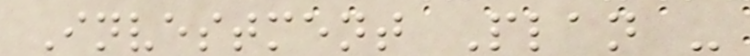Investment Plan -
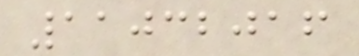11032016
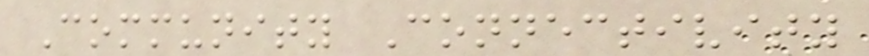Community Connectivity
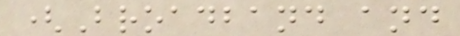(Broadband and
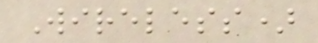Wireless)
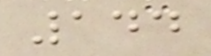144
